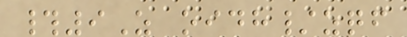#9Z oidh/zqf
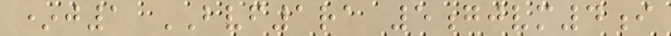*j1 BVF1ra 5gjvm4i
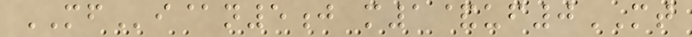MFi@n5j m1&uf0MT
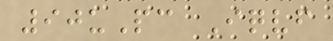90uPc Iqvf
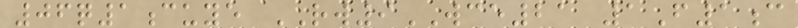06q1cuye RW9WCE21 1F1c
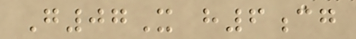G07X h6cg
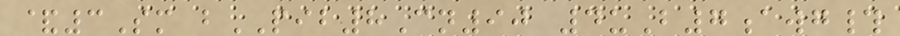&3Sm bPIB8Cn90 4uB7awg#
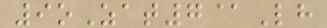9oZat7@Lh
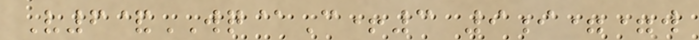V6&WQ@C+3 9i==w
